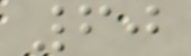60
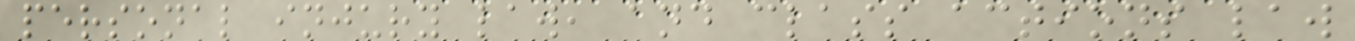personal injury law, and class actions law
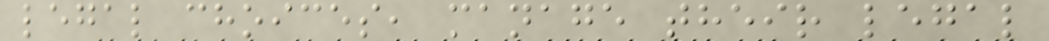legal choices, manage their legal
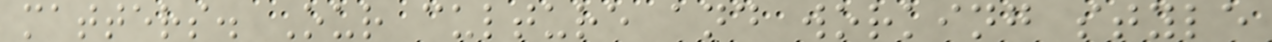matters. Our culture and working style
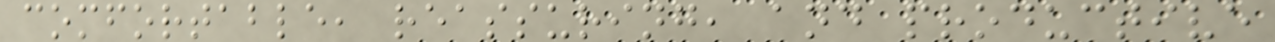comfortable, reassuring, and productive
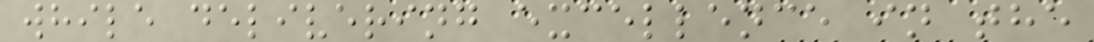while delivering excellence in the
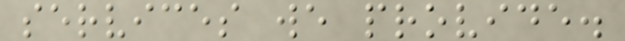services we provide.
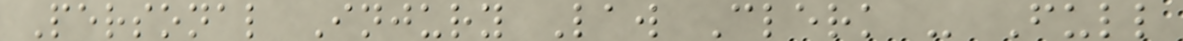Personal Injury Law Clerk - Full
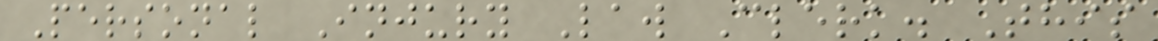Personal Injury Law Clerk. This
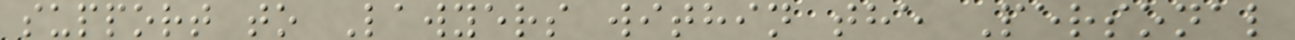support to Lawyers within the Personal
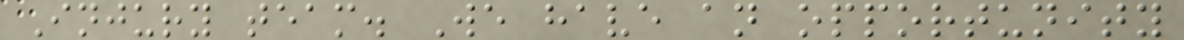Injury team. We have an opportunity
